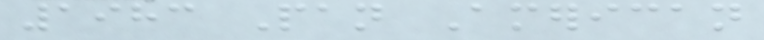1983 Pan American
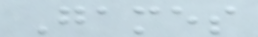Games
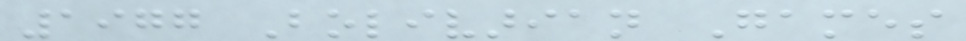1977 Bolivarian Games
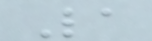La
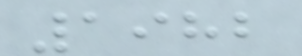1982
